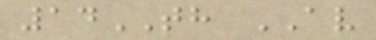14TH AV
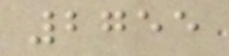2755
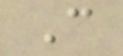C
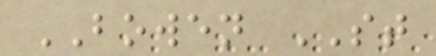BOWEN ST
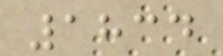1834
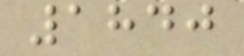1840
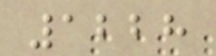1228
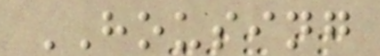HOUSING
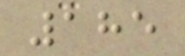185
